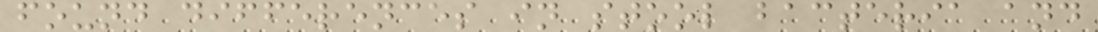found differences in stool bacteria and
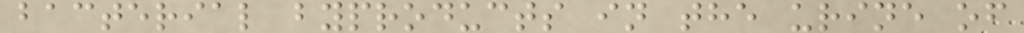bacterial byproducts in the urine of
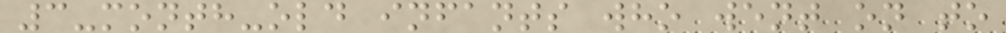3-month-old infants who went on to
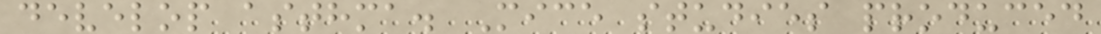develop asthma. Mice studies produced
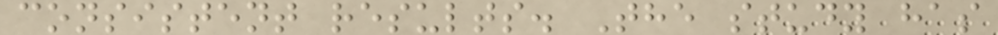consistent results. The study has
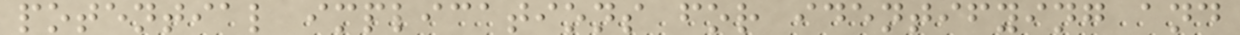potential implications for identifying and
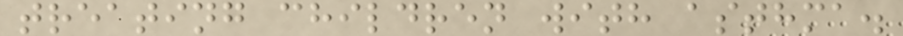treating children with asthma.
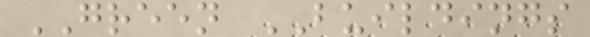GREEN BUILDINGS
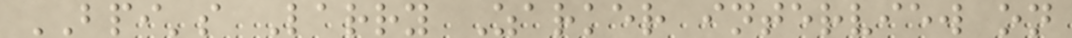BPI's Larry Zarker interview on
